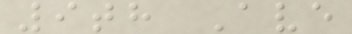9th Ave
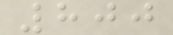800
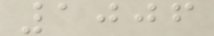1006
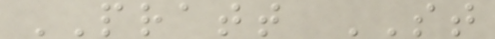PRATT ST
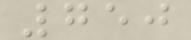750
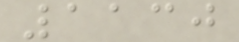1130
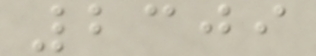2309
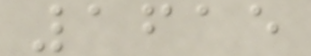1615
